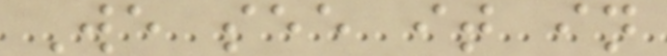We see it in
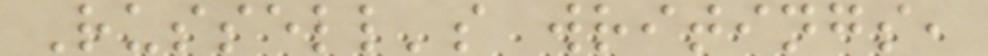Russell's writings,
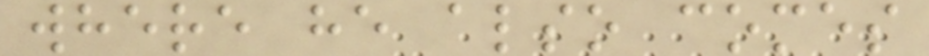where he also comes
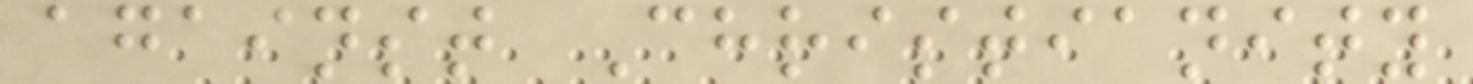against Christianity
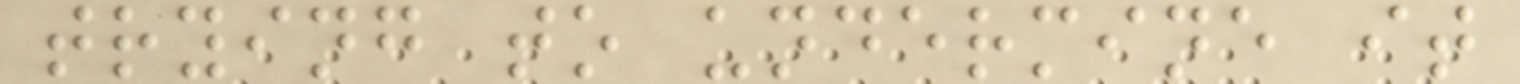trying to undermine it
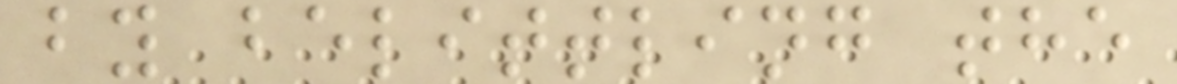by belittling the
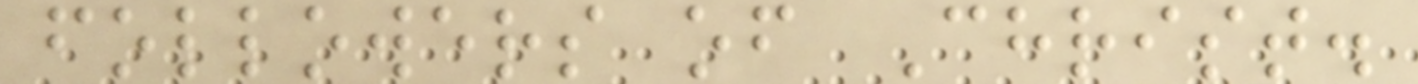followers of Christ.
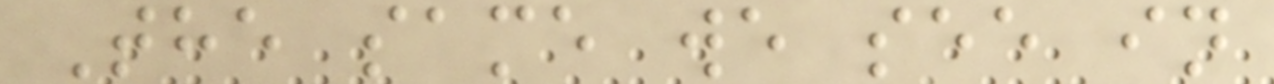The same we see in
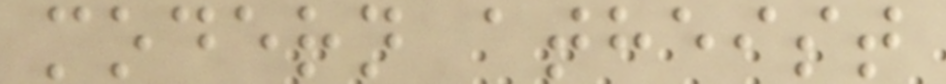modern atheist
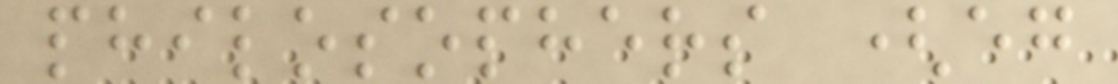philosophers (eg
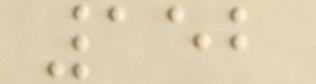152
